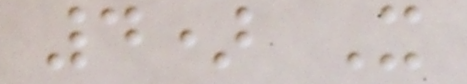4) It
